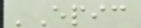'Epic
